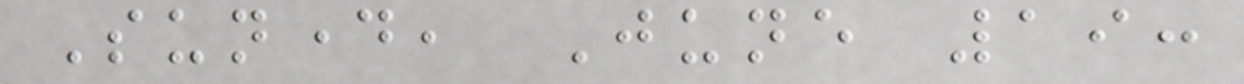Sunday, June 19:
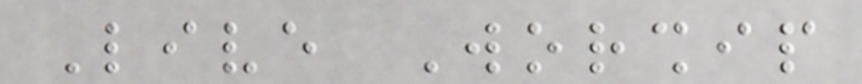Live Worship
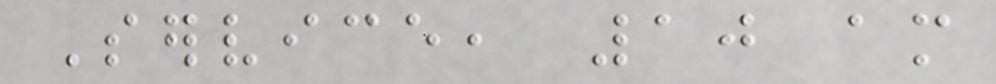Service, 10 am
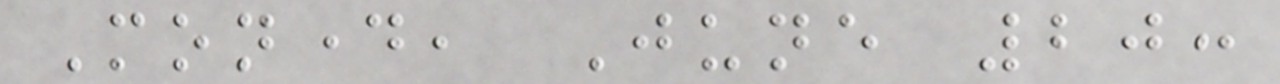Monday, June 20:
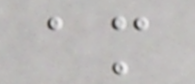am
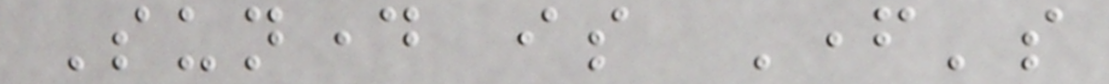Sunday is Father's
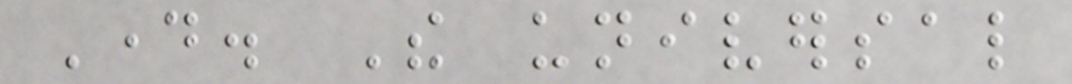Day. The universal
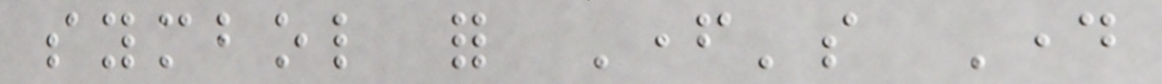symbol for Father's Day
